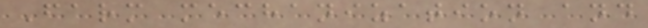Farm mechanization and
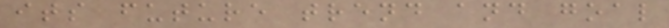its future trend and goal
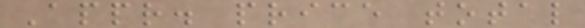Appr. price total
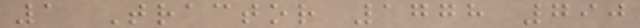1 Tractor 1778 790
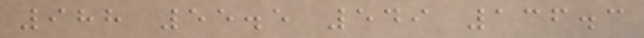988 55.5 549 136.3
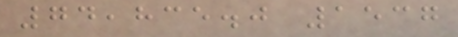74,835.0 1537
